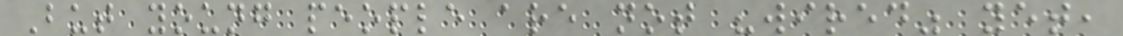But young people are not "wired" yet,
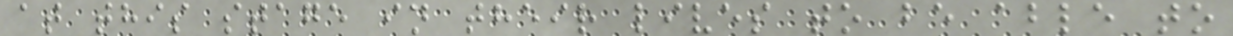at this stage in their lives to be able to
